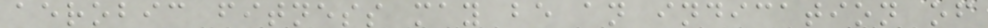aerobic fitness may be an indication of
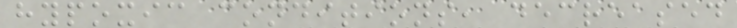hypoxic conditions, decreased
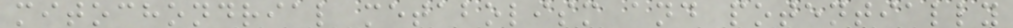mitochondrial metabolism and potentially
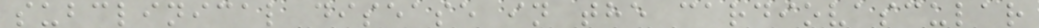subclinical disease in the cardiovascular
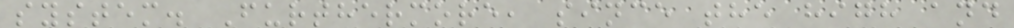system. Furthermore, since the high and
